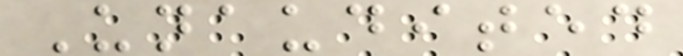Unaudited
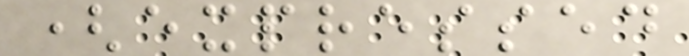(expressed
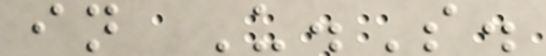in U.S.
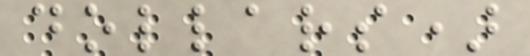dollars)
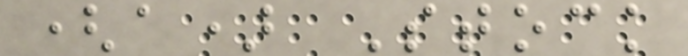(a) Stock
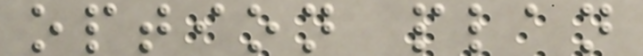option plan
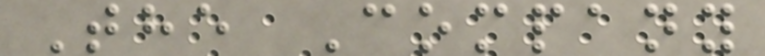The Company
